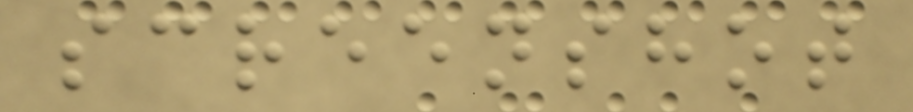screenshot
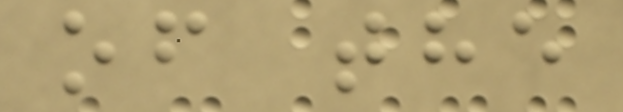of the
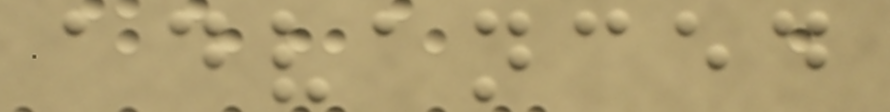advanced
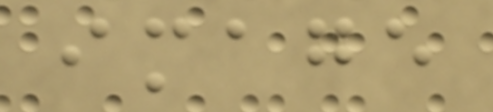image
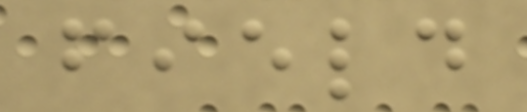field
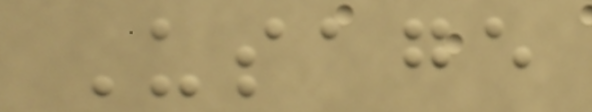Usage
